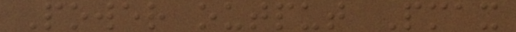Power output Pmax
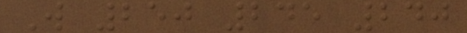W 250 245 240
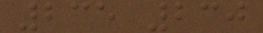235 230
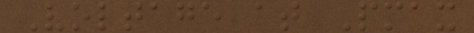Voltage at Pmax
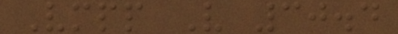Vmpp V 30.4
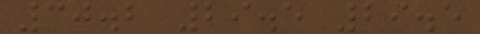30.2 29.5 29.5
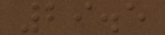29.5
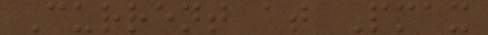Current at Pmax
